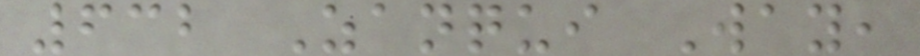632 Zanqui Way,
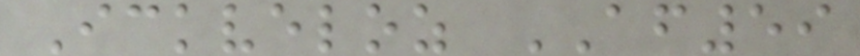Ickveloz AF59
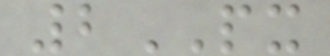2PX
